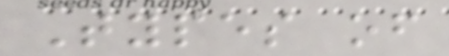Types of
